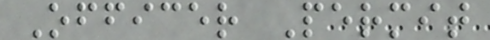Officer Permit
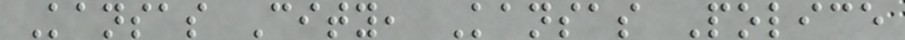Kansas City, Kansas Police
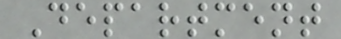Department
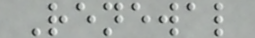Renewal
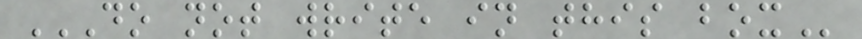DO NOT WRITE IN THIS BOX
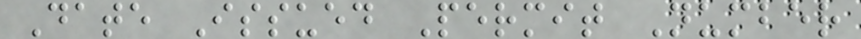Date Issued Permit Number
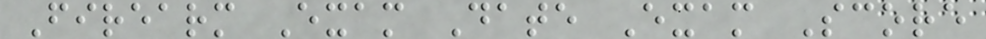Firearm Exam Date Exam Score
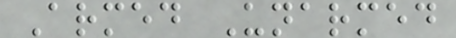Armed Unarmed
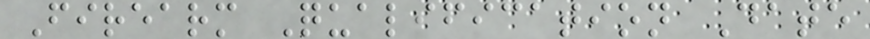Firearm Qualification Date
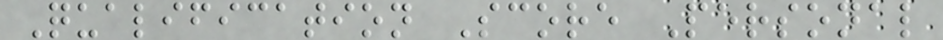Qualification Score Personal
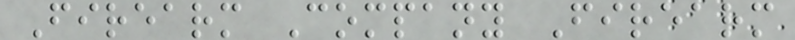Firearm Company Firearm
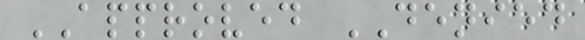APPROVED DENIED
